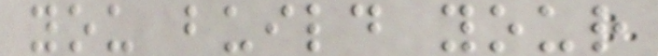you build your
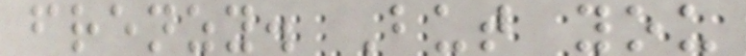frenzy. But you
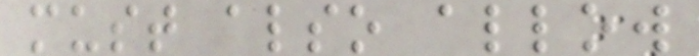must also allow
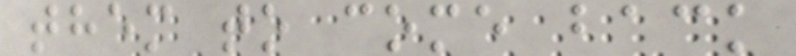them to come back
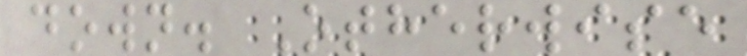down. Otherwise
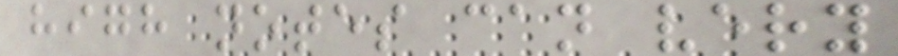high notes can very
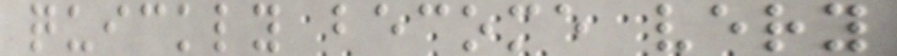quickly become very
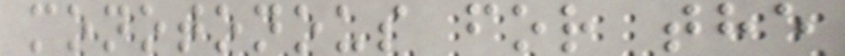monotonous for the
